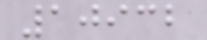10932
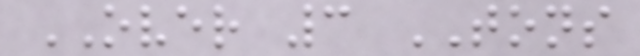OVER 3 TONS
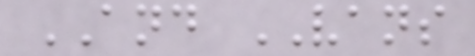AND VANS
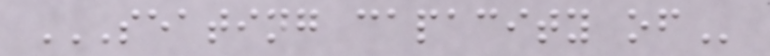SEATING CAPACITY OF
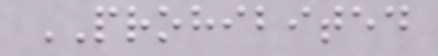PROHIBITED
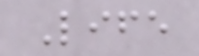Life
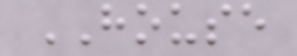HOUSE
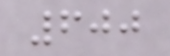600
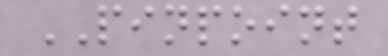PINPOINT
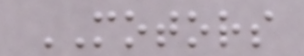MOTORS
